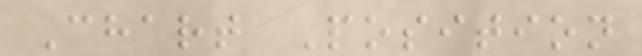Chart Position
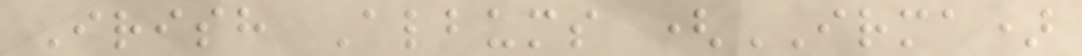Irish Albums (IRMA)
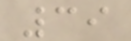39
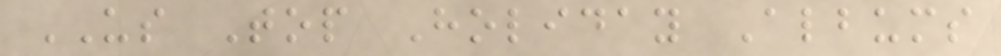US Top Holiday Albums
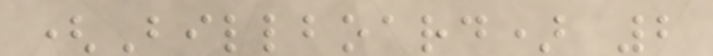(Billboard) 2
